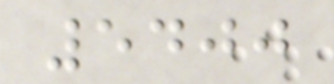5400
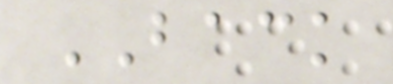BACK
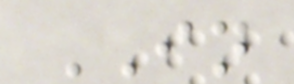IN
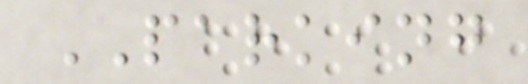PARKING
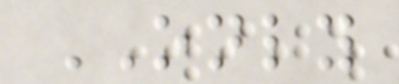ONLY
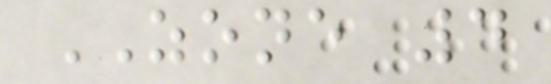ZONE 4
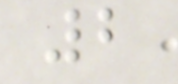2
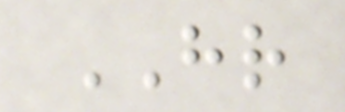HR
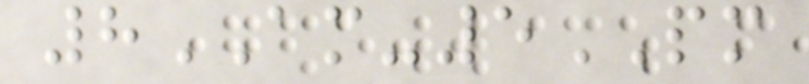8AM-5PM
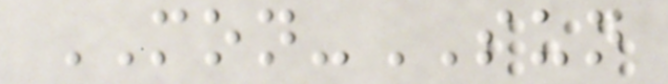MON-SUN
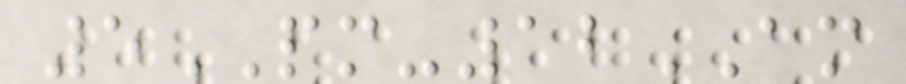5PM-12AM
